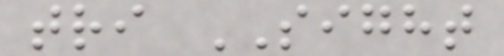tri SIGHT
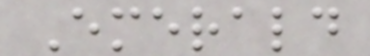Emerald
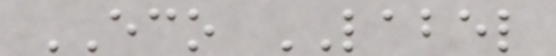ECO LABEL
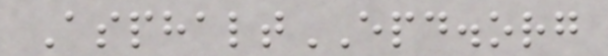AsphaltEPD.org
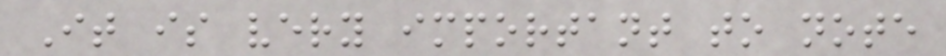It is very important to note
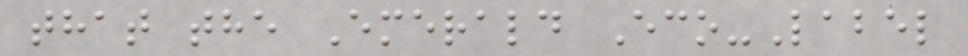that the Emerald Eco-Label
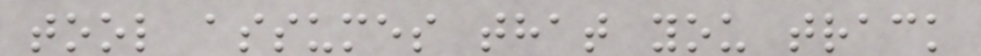tool assumes that you track
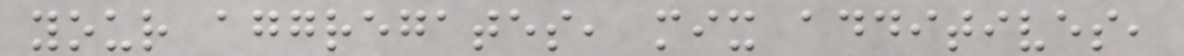your aggregates, mix additives,
